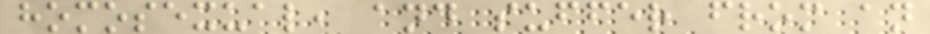homosexual, and suffer from an
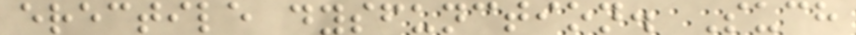erectile dysfunction. Such
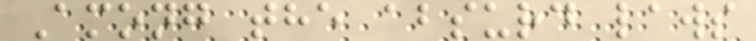Among the absurd laws
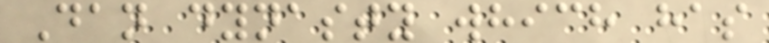Dan dynasty which has
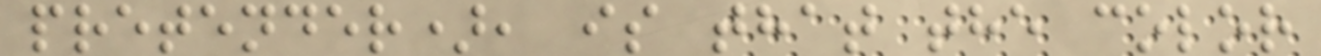pretender), is that the color
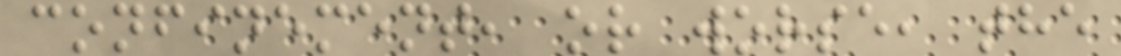confinement, or worse, the
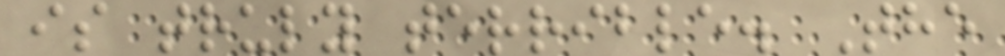is truly terrible. The
